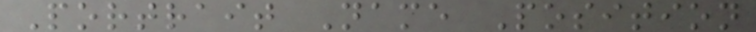Portrait Name Position
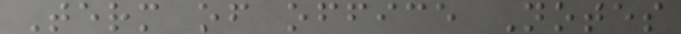Term of office Notes
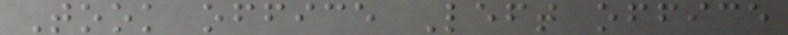Took office Left office
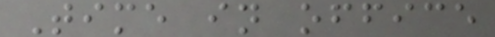Time in office
